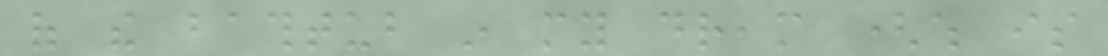of the bathtub in my dream (which is
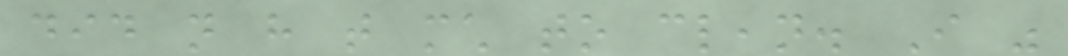did not have that much to clean. I was
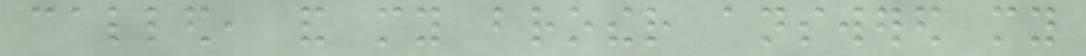called, and my brother answered my
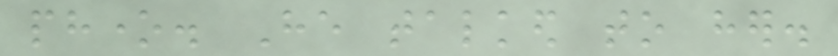phone. He talked to her.
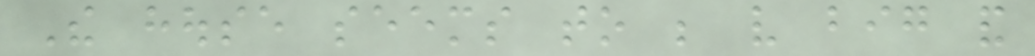The house seems to be very big and
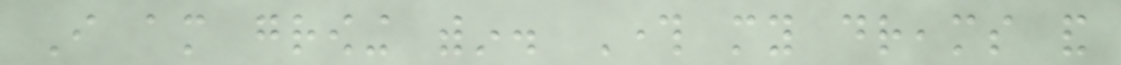I am growing within. Through my dreams and
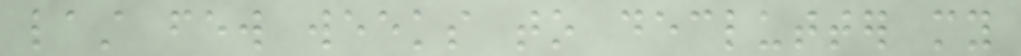last few weeks to declutter my
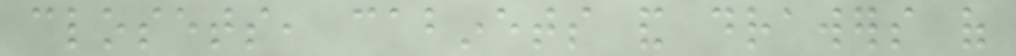closets, cabinets and drawers of
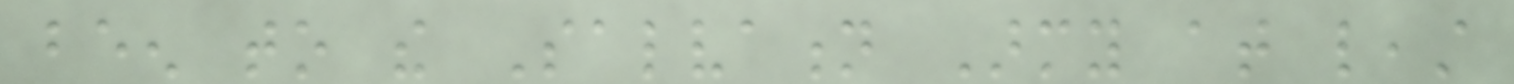been to the Salvation Army at least
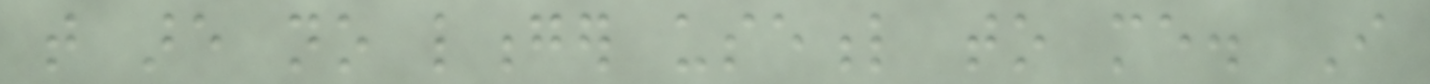that are no longer useful to me. I
